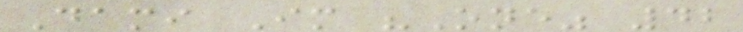Dami Im "One" 42
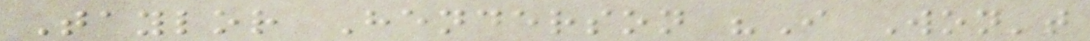Taylor Henderson "I Won't
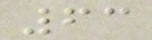63
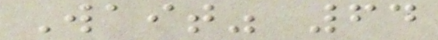Wait" 64
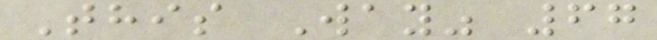This Way" 67
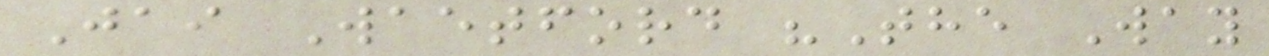Jai Waetford "The Way
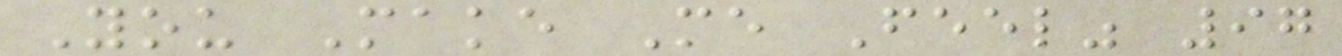You Make Me Feel" 97
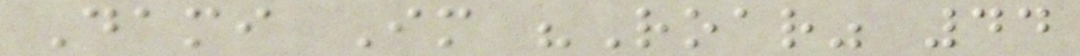Dami Im "Roar" 44
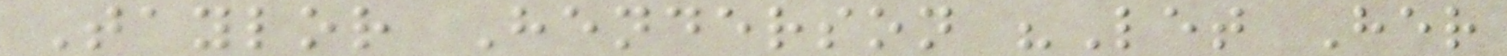Taylor Henderson "Let Her
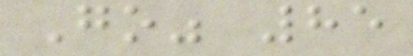Go" 85
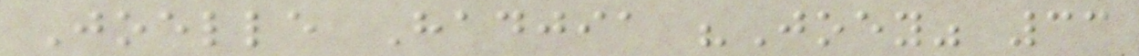Joelle Hadjia "Joey" 33
